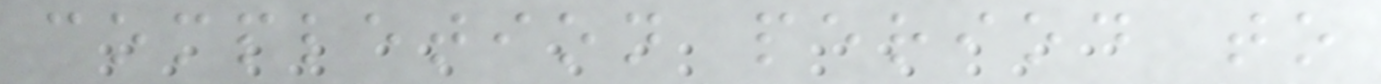completion period to
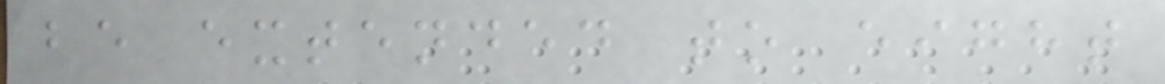be extended to eight
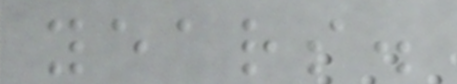years.
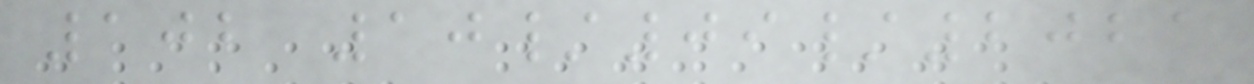102 10/09/2021
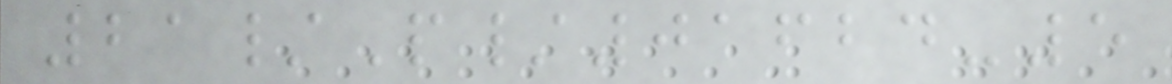21/P/01624-5
